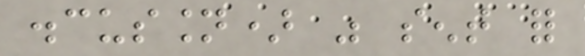discussion) was sent for
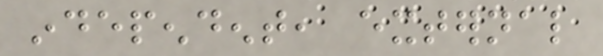independent, external
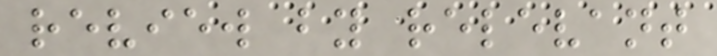review by relevant
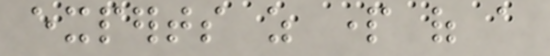experts as part of a
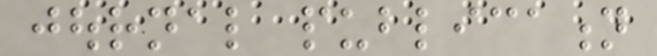journal publication
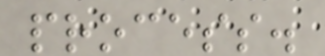process.
